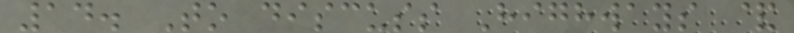14. To discuss Highways &
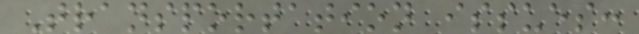Transportation issues:
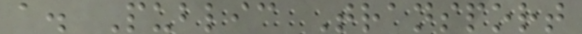a. Public Transport
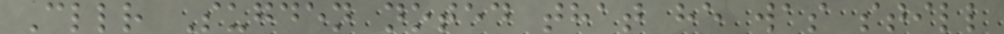Cllr Sugden noted that he was still
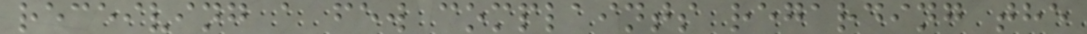receiving a few complaints regarding the
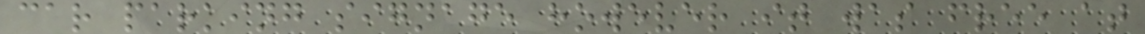car parking signage however it was free at
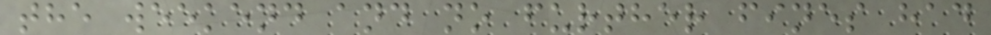the weekend and no further fines had
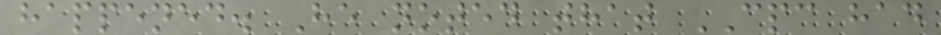happened. He noted that CPC had
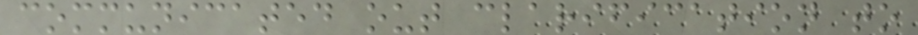communicated out clarification to
